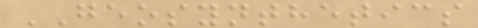GEOSYNTHETICS
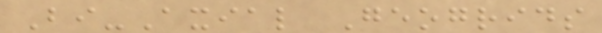Bi-Axial Geogrids
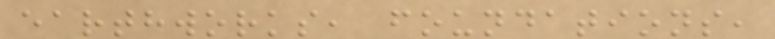earthworks, foundations,
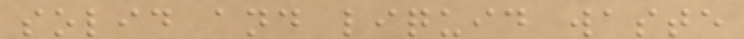solid and liquid waste
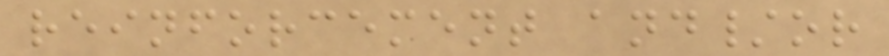reinforcement and/or
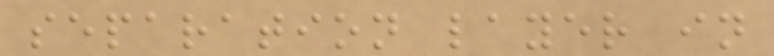separation layer in
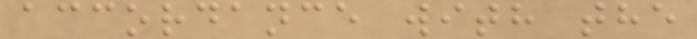accordance with the
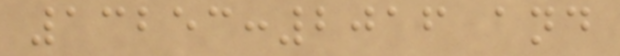13253:2016 and
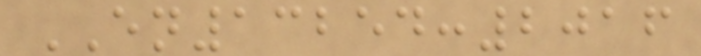EN13254:2016
